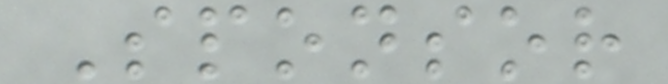Sponsor
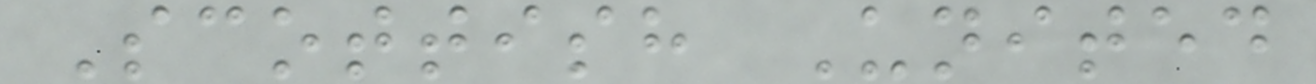Scottish United
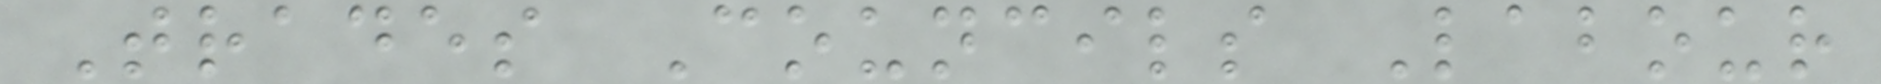Trades Councils Labour
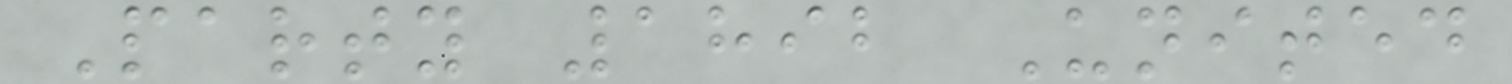Party 1892 United
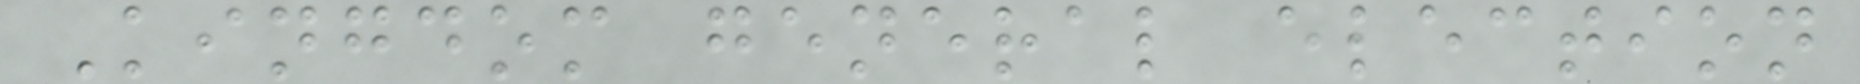Kingdom general election
